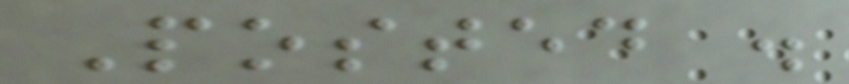Posted .
